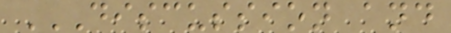DISCUSSION AND
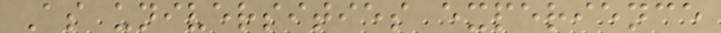As universities experience
